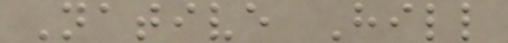Native Hill
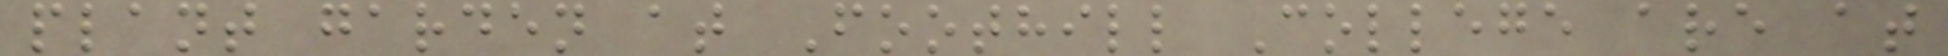plant garden at Foothill College are at
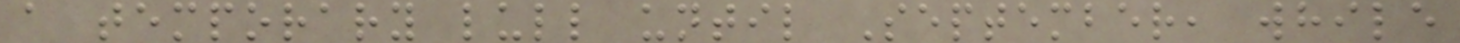a temporary lull until September, while
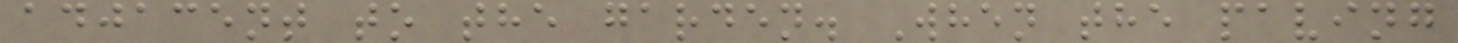adjacent to the garden. When the paving
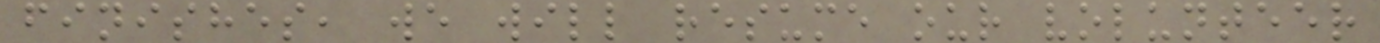finishes, we will resume our volunteer
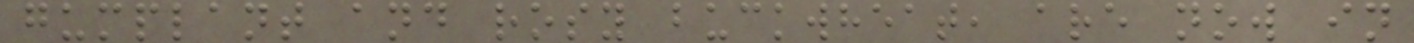gumplant and rosy buckwheat, are now in
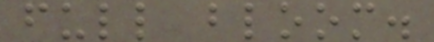full bloom.
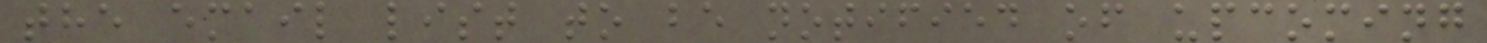the email list to be notified of upcoming
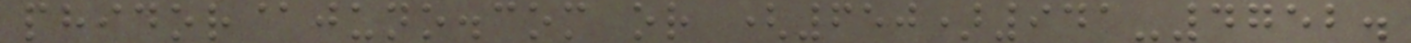phidor@juno.com or (650)941-4752.
